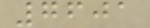7601
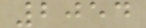2054
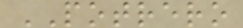POTRERO
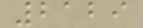2129
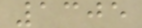1305
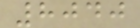8040
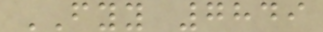FYY 7849
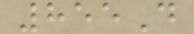855D
